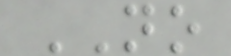NO
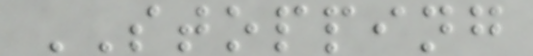STOPPING
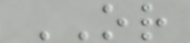OR
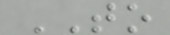TO
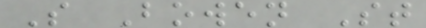S Bowen St
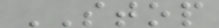STOP
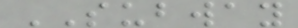SUBWAY
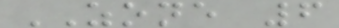ZONE 6
